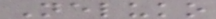Neluko
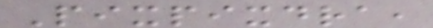Pixpixdra,
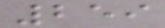259
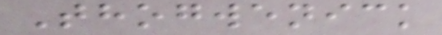Thogwenick
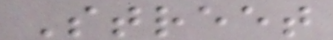Street
